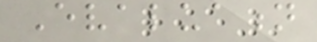Evaluation
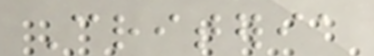Criteria
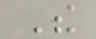The
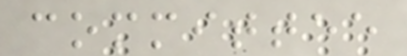committee
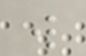will
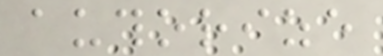authorize
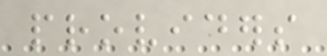providers
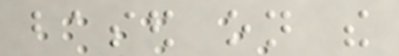based on the
